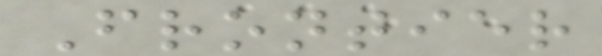Frontier
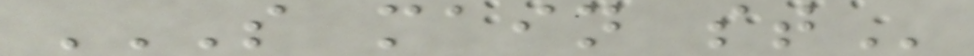S MAIN ST
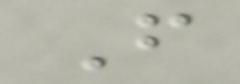F
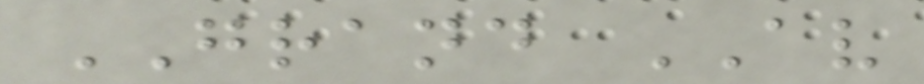GRAND AV
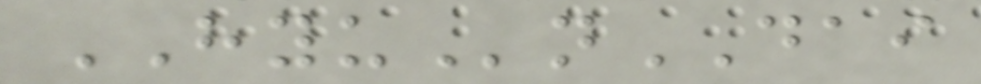HYUnDAI
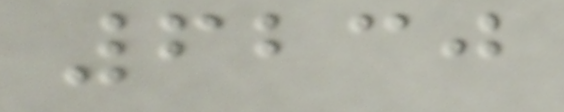6230
